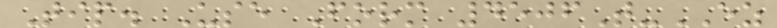Tip. Use Form 4506T-EZ
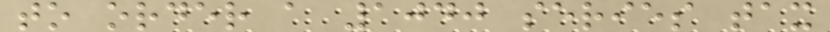to order a 1040 series tax
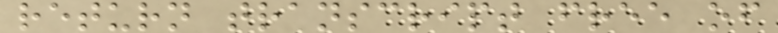return transcript free of
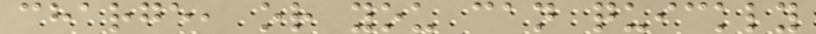charge, or you can quickly
